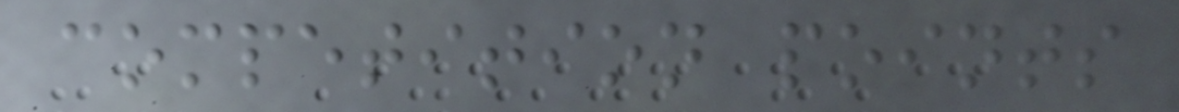competition points
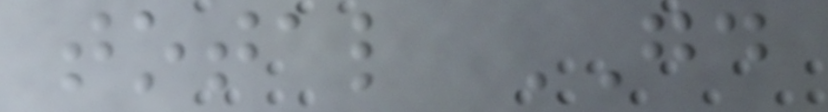total GD
